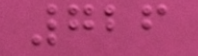726
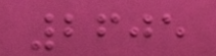2605
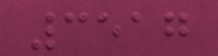3517
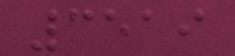3519
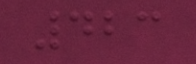423
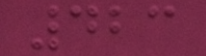423
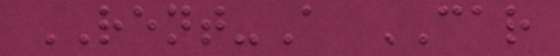RENT-A CAR
